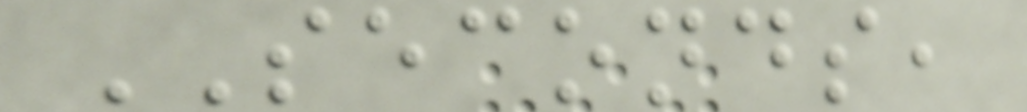SECONDS,
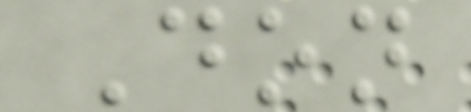Don
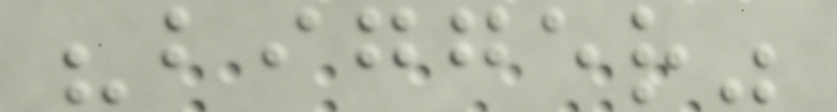"bigger"
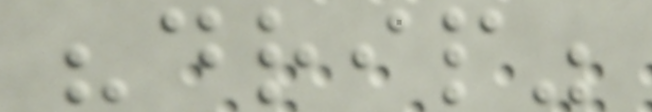"drip"
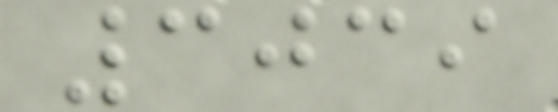3039
